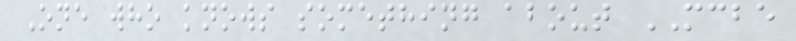One who knows something about MCBE
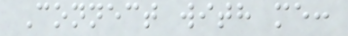Connect with me:
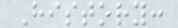History:
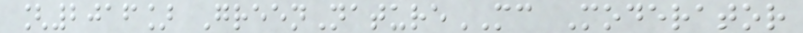[2016] GreenNatureMC Moderator
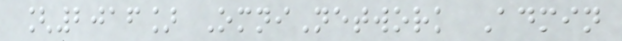[2016] OmniNetwork Admin
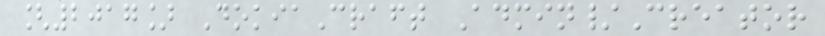[2017] DokiaCraft Admin/Creator
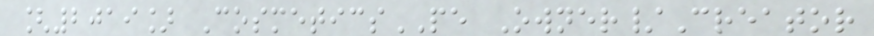[2019] CosmeticsPE Owner/Creator
